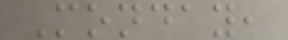Monday,
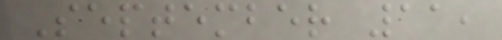September 11,
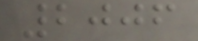2006
